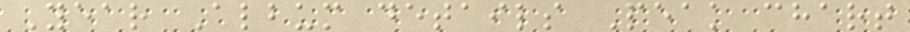Year Album details Peak chart
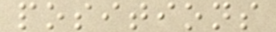positions
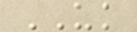UK
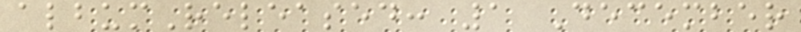albumReleased: 1 December
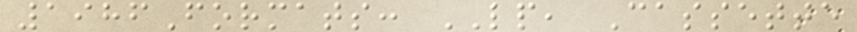1986Formats: LP, Cassette
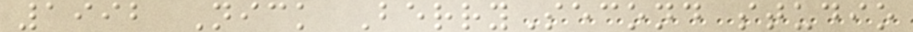1992 Nick BerrySecond studio
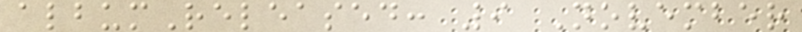albumReleased: 9 November
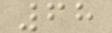68
